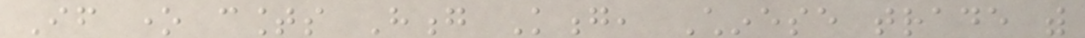If one counts Hong Kong, Chinese trade with
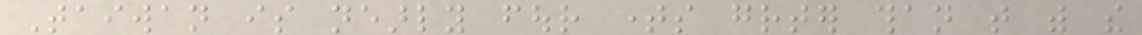Taiwan is nearly four times greater than that with the
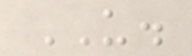US.
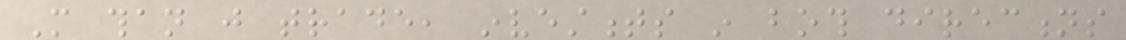More than just trade, investments in both directions
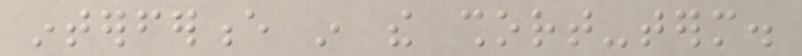interference in the short-term.
